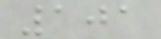101
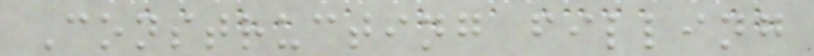Constructing filling
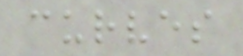curves
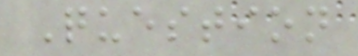Question
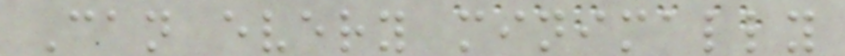Can every minimally
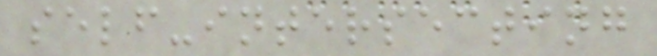self-intersecting
